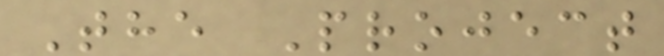The Project
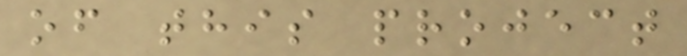of this project
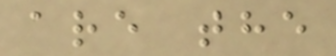are the
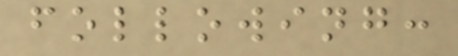following:
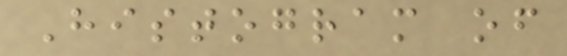Histogram of
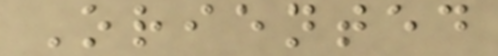Oriented
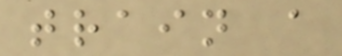train a
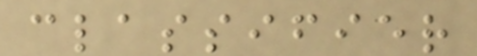classifier
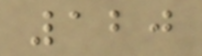120
